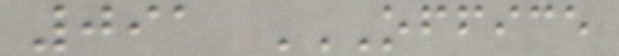091 OFFICE
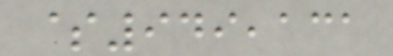$949,131
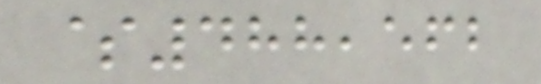$488,562
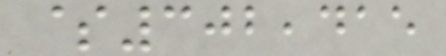$302,415
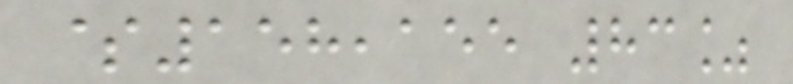$158,155 83%
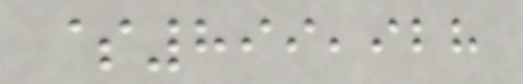$899,928
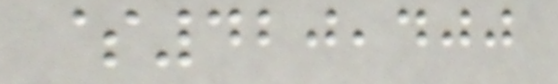$420,400
